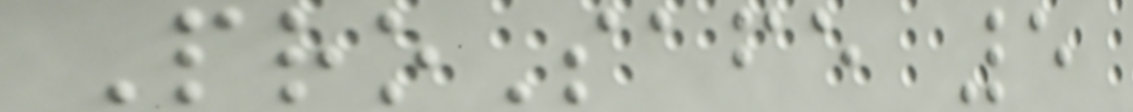ProSafe 5
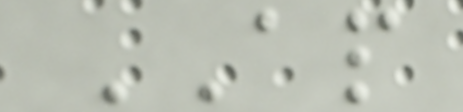AP
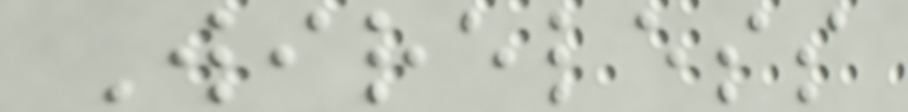Wireless
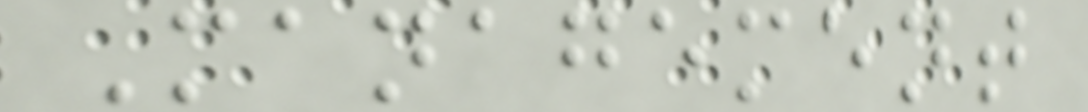Management
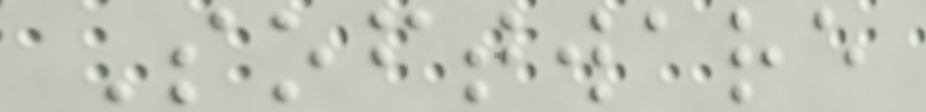Software
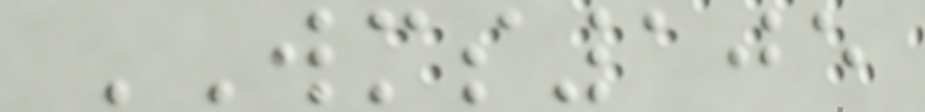WMS105
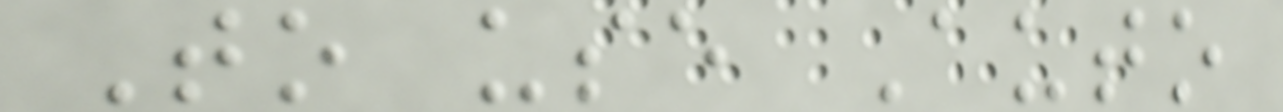To use Auto
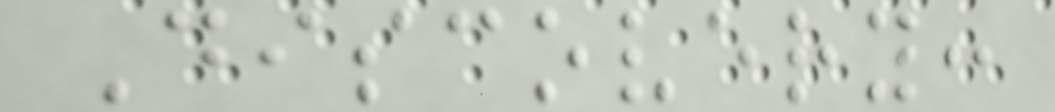Discovery:
